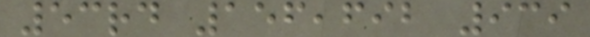53rd 156,692 939
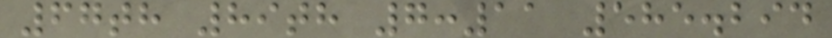67th 89th 7:11 585.294
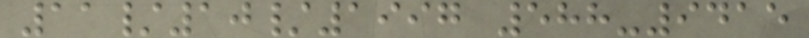11/10/1997 588-9415
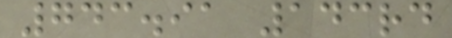743.91 143rd
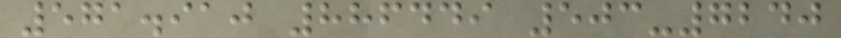571.910 886449 503-7240
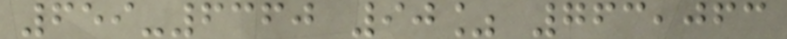659-6360 90% 763,063
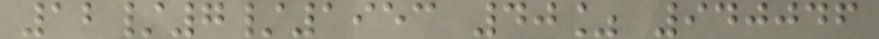12/7/1953 40% 940046
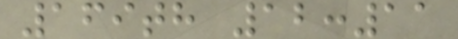169th 12:11
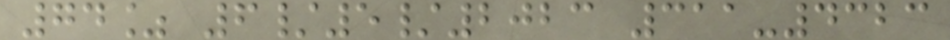74% 6/5/2023 311-4323
